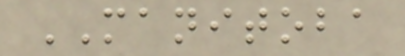MANITOBA
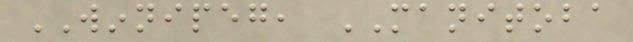WINNIPEG, MANITOBA
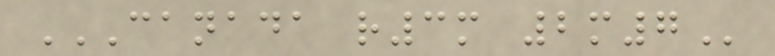CANADA R3M 2M7
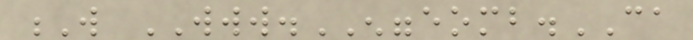W WWW.ENGGEOMB.CA
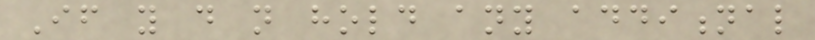If you do not hold any additional
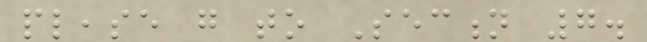please go to Section 7.
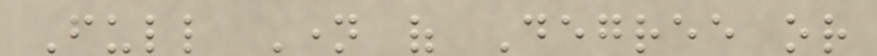Full Name of Degree or
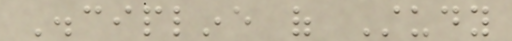Discipline of Study
